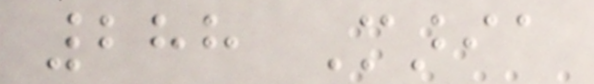288 Maria
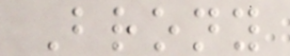Brony
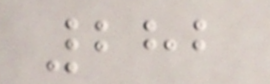282
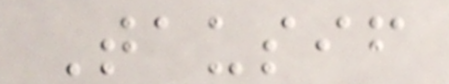Tausif
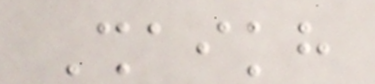Shaikh
